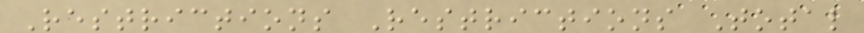Restrictions Restrictions Total
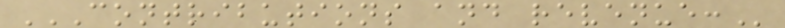CONTRIBUTIONS AND REVENUE:
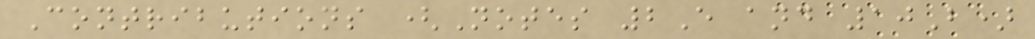Contributions (Notes 2E and 10B)
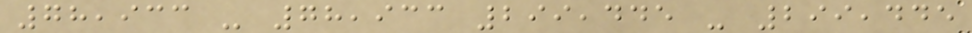78,933 - 78,933 299,445 - 299,445
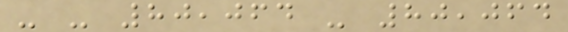- - 80,064 - 80,064
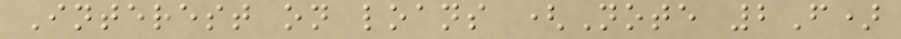Interest on loans (Note 2F)
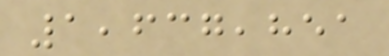1,637,851
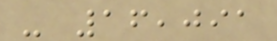- 16,091
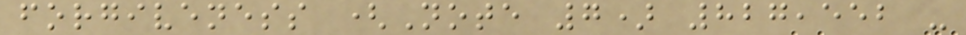forgiveness (Note 7) 827,552 -
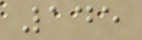145
